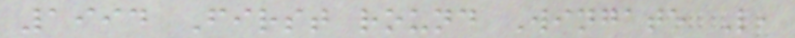1994 First round Wingate L,
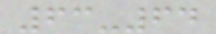63-64
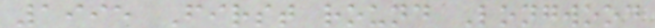1995 First round Longwood
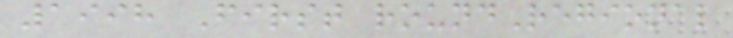1998 First roundRegional
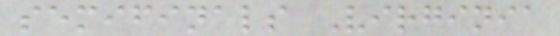semifinals Virginia
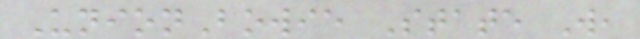UnionBowie State W,
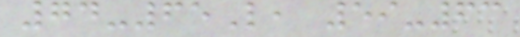74-65L, 59-63
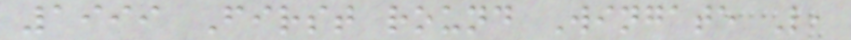1999 First round Wingate L,
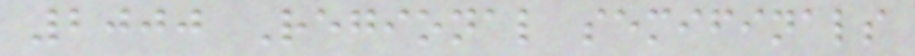2000 Regional semifinals
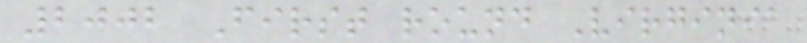2002 First round Virginia
